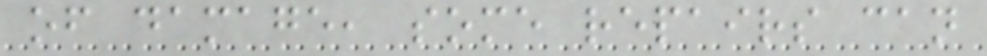of damage, some repairs can
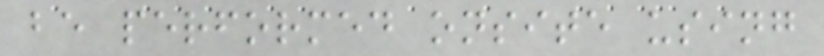be performed onsite using
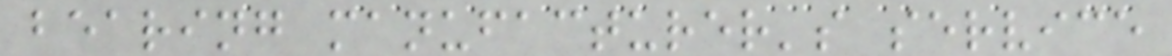bearing manufacturer's service
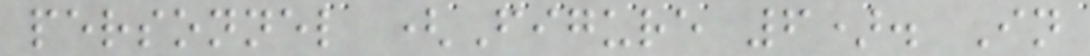personnel (Figure 6). In
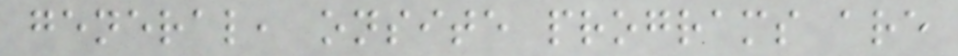general, onsite programs are
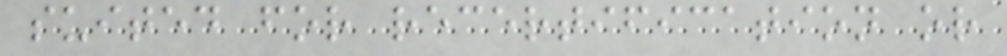suited for recertification or
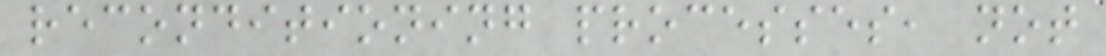reconditioning processes, not
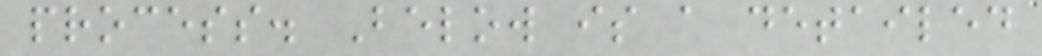process. Below is a detailed
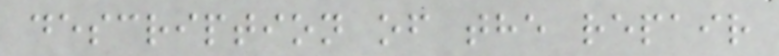description of the repair
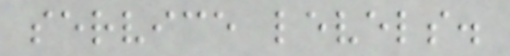service levels.
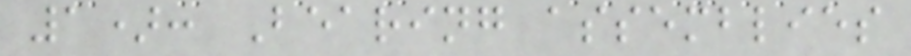1): Bearing assemblies
